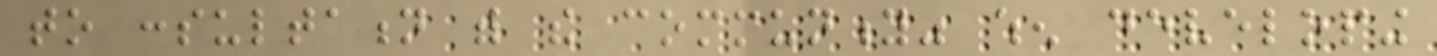to consultation with the community" when developing
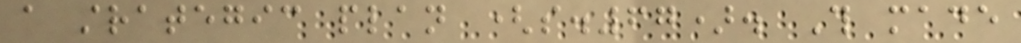a strategic plan (s.67). This made
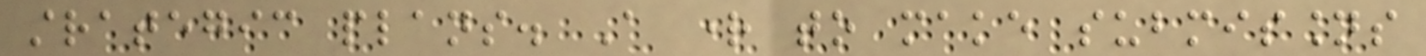strategic plans. A right to make submissions
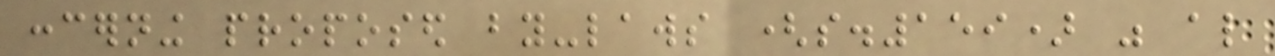concerning proposed by-laws (s.159) was also
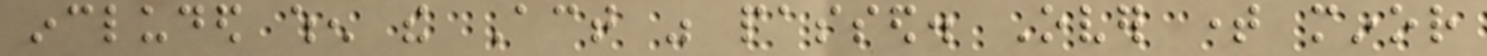included when the Act was passed. Over time minor
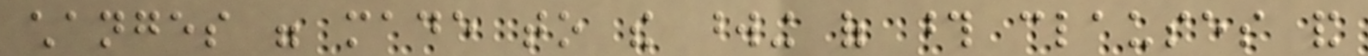changes were made to the wording of those clauses and
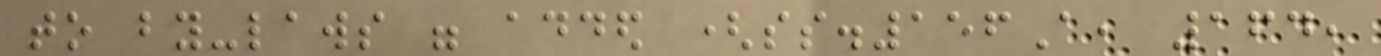to by-laws were added (ss.156A, 164,
